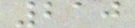210
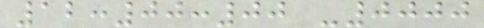12:00:00 -0000
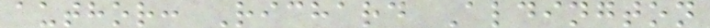author: Richard Aldington
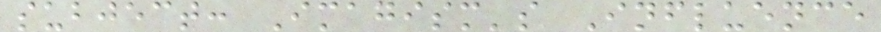subject: Imagism's Influence
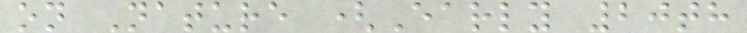on Nature (Early 20th
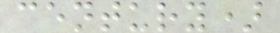century)
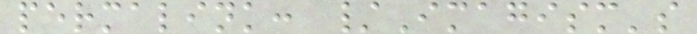permalink: /Imagism's
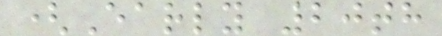(Early 20th
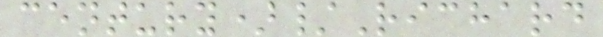century)/Richard
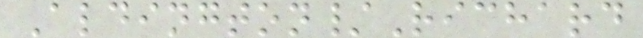Aldington/Richard
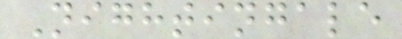Nightingale
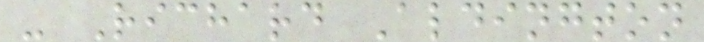- Richard Aldington
